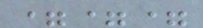===
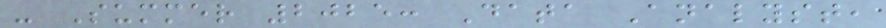- Summer 2025: Data Analyst,
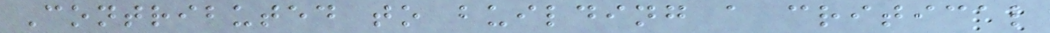Contributed to building a critical
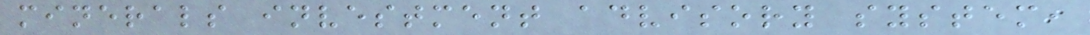minerals investment advisory system,
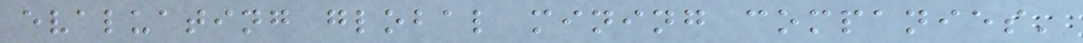evaluating global mining companies'
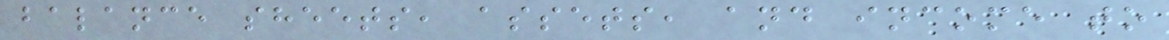balance sheets, assets, and income to
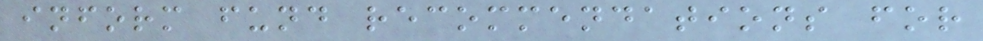inform fund recommendations for
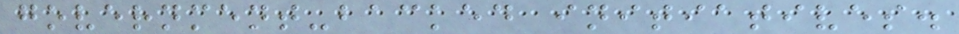government-backed initiatives.
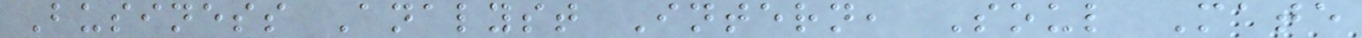Business Analyst Intern, Soul Mate
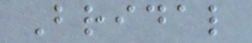Bridal
